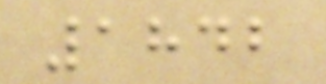1842
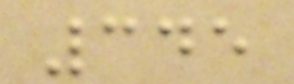345
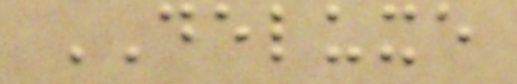DELUXE
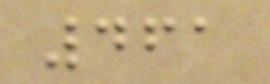461
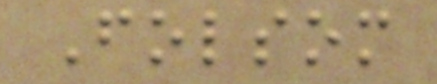Folsom
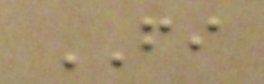FI
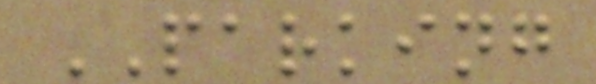PARKING
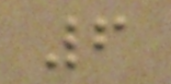6
